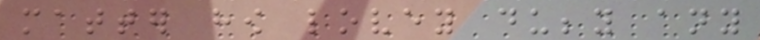matter how lovey dubby any
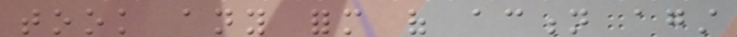took any form of action against
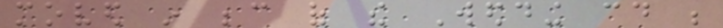moved in because of the Wedding could be
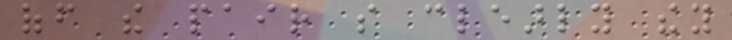off the pair so clearly they
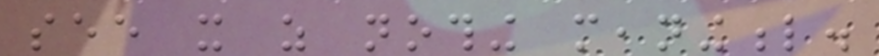see it as nothing meaningful.
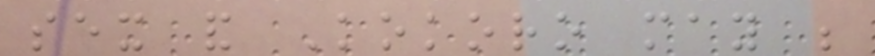sex and Kokoro may be
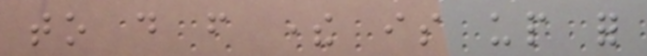to do from there is up for
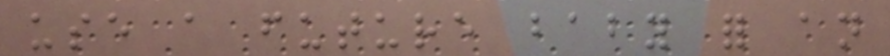use a future baby for an
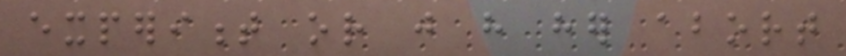experiment or just have her abort
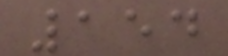154
